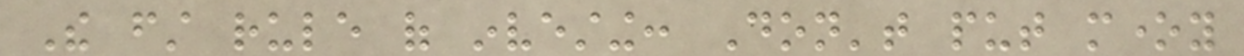The first rule of investing: Don't put money
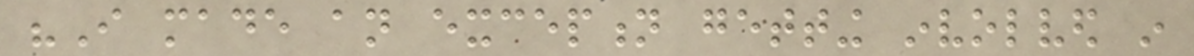"I made an exception getting involved in
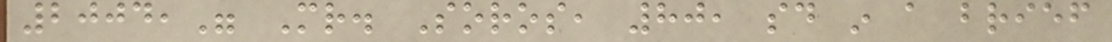2004," Mr. Soros, 80, said in a brief
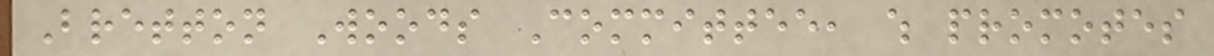Bretton Woods Committee, which promotes
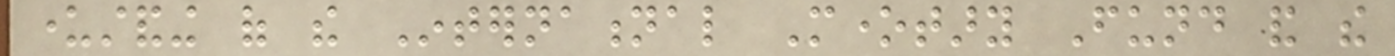understanding of the International Monetary Fund and the
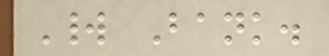World Bank.
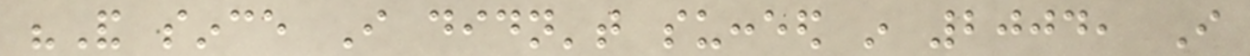"And since I didn't succeed in 2004, I
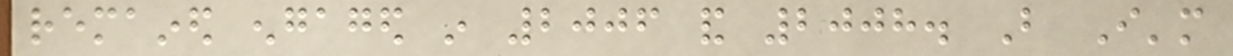remained engaged in 2006 and 2008. But I'm
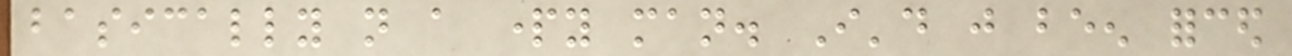basically not a party man. I'd just been forced
